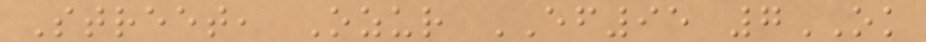Street, Ozur EF95 7OK
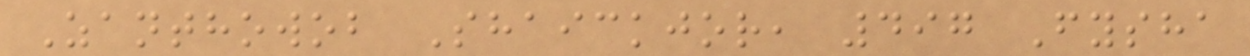Zanthowob Shaickjor, 497 Fysha
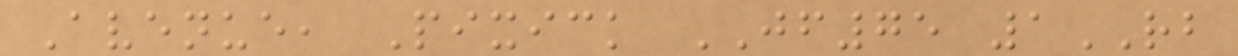Avenue, Pixick JF75 1RB
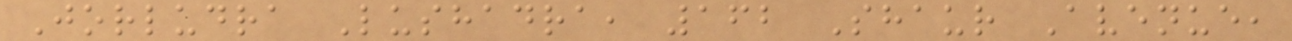Jorludra Lushadra, 162 Shaur Avenue,
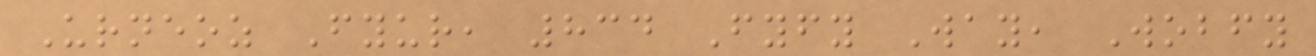Urneoz Fyur, 834 Fyfy Way, Wobfy
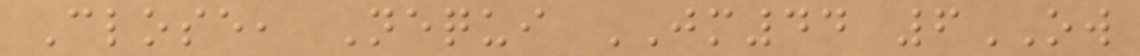Close, Nequi JM44 6OW
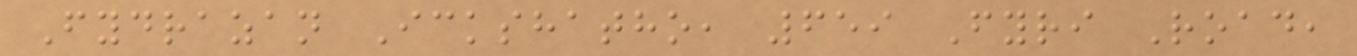Fydrazan Ickshatho, 659 Fyri Road,
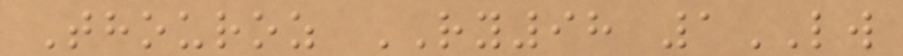Thouroz RY98 1LW
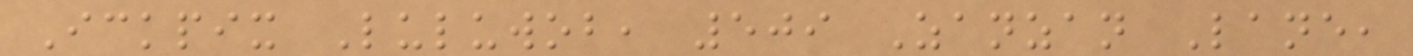Ickpix Luluwob, 509 Zanzan Lane,
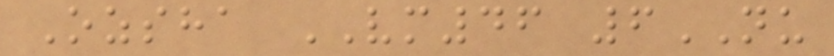Ozsha VM46 6NU
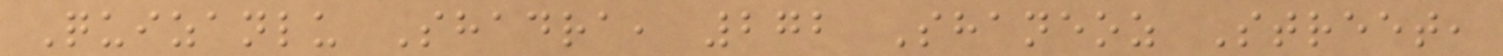Quizanlu Shadra, 272 Shaneoz Street,
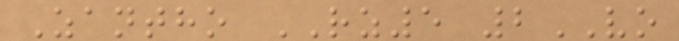Zantho RZ5 2VO
